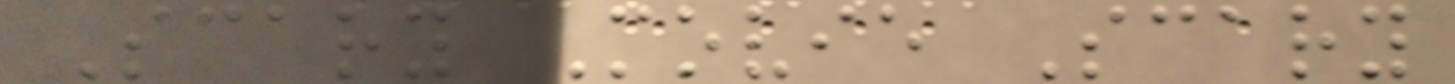Scary Movie Scary
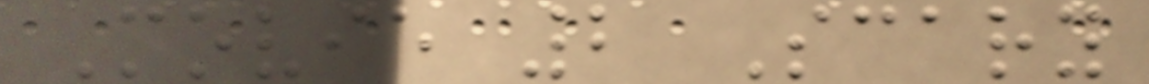Movie 2 Scary
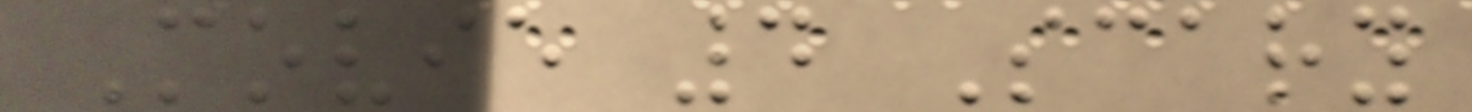Movie 4 Scary
